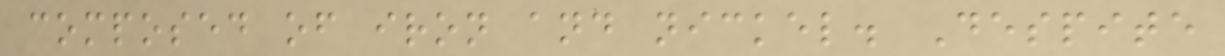composed of iron and nickel. Despite
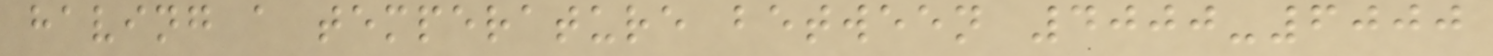having a temperature between 4000-6000
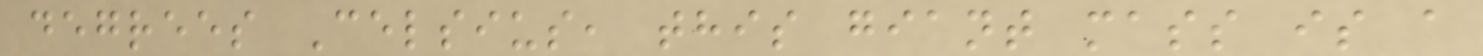degrees Celsius, this giant mass is a
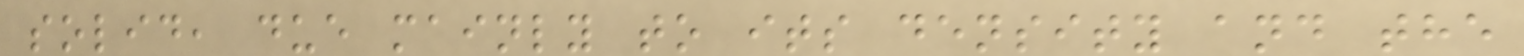solid, due mainly to its density and the
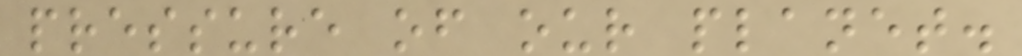pressure of our planet.
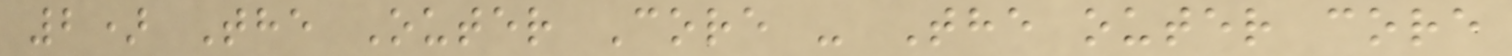2) The Outer Core - The outer core
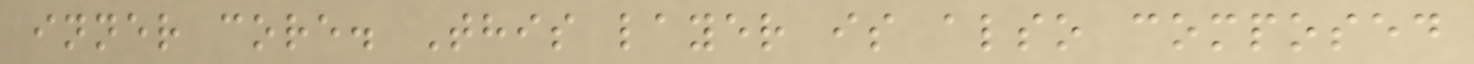inner core. This layer is also composed
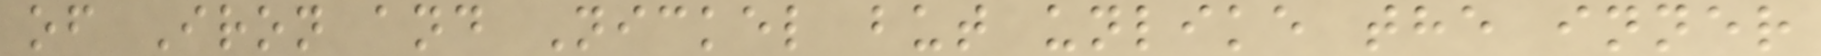of Iron and Nickel but unlike the inner
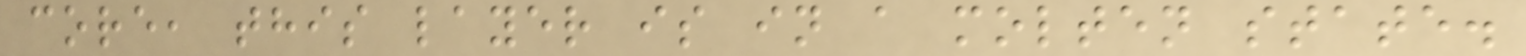core, this layer is in a molten state.
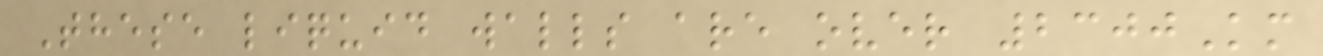These liquid walls are over 2300Km
